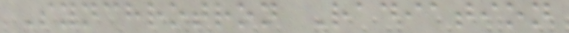Synchrotron Radiation
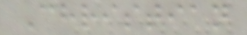Christian
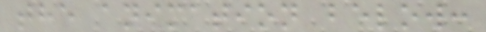the animation below:
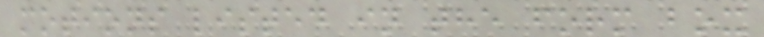motions listed in the form box
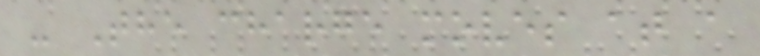- The charge moves at a
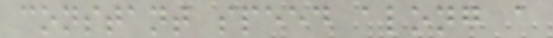constant speed along a
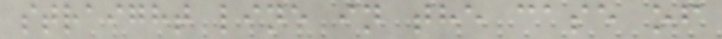straight line in the case of
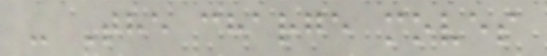- The charge moves
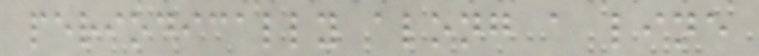periodically along a line
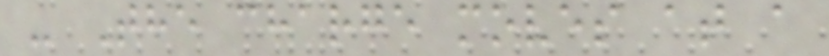- The charge moves at a
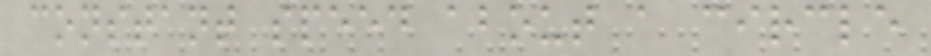constant speed about a circle
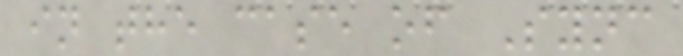in the case of Sync
